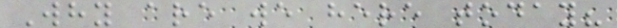Why are we here today?
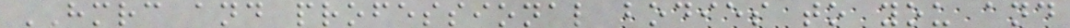HMRC and professional bodies to you and
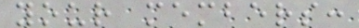your members:
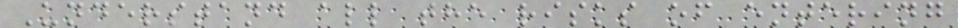Understand all the risks of entering
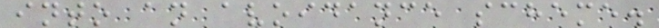into an avoidance scheme.
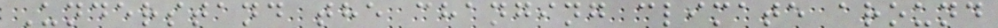Understand the changing climate around
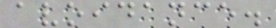avoidance.
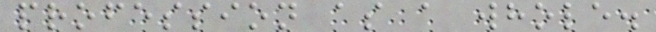profession as a whole.
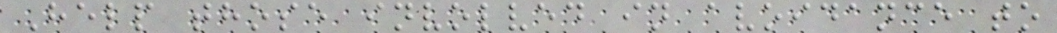Help those involved in avoidance to
